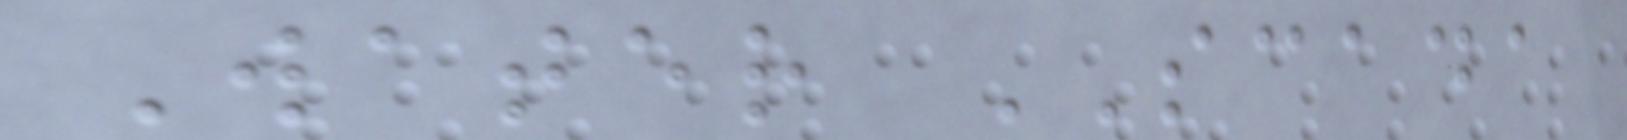Water SCADA
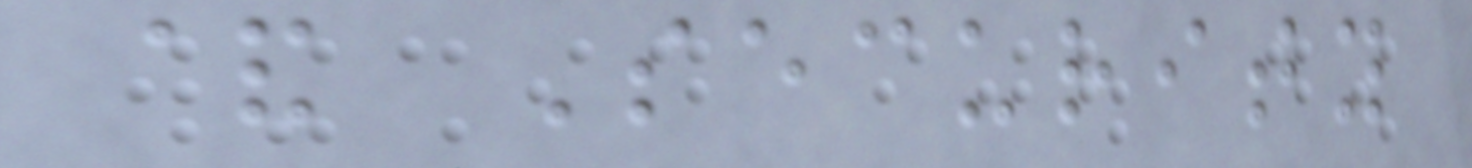& Security
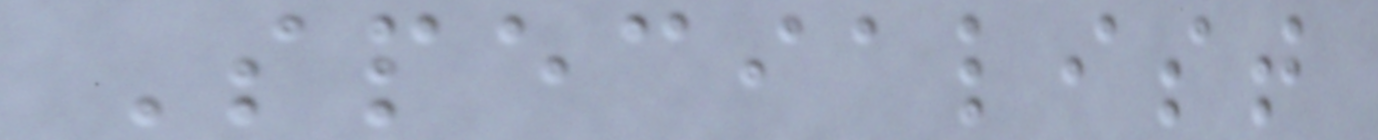Specialist
